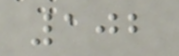102
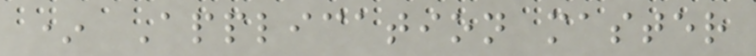* Application master
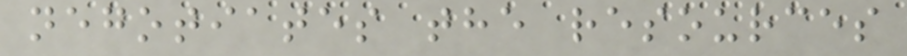negotiates the resources
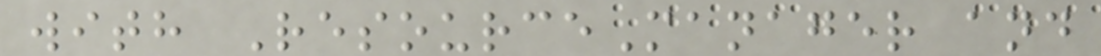with ResourceManager and
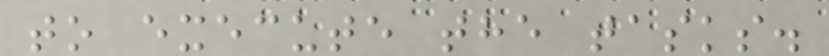to execute the tasks.
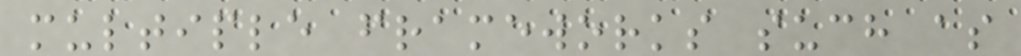multiple frameworks such as
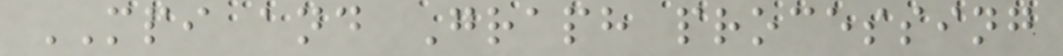MPI and Graph processing
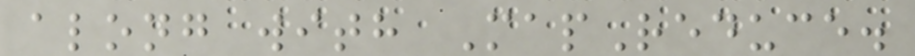along with MapReduce.
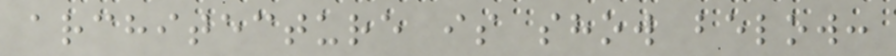architecture is show below:
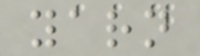yarn
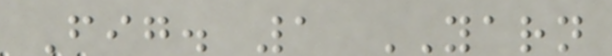Fig. 1 YARN
